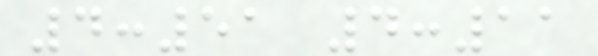4:51 4:11
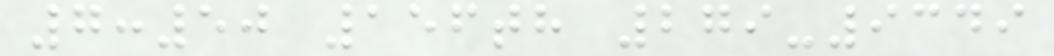7:50 156th 279-9349
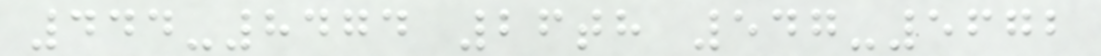444-8474 26th 547-5672
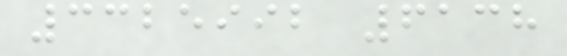3325992 6138
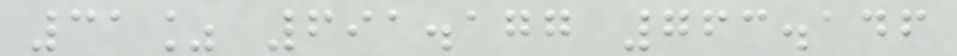31% 691.177 763.146
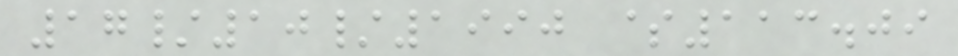17/10/1990 $113.09
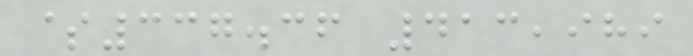$337.36 413,989
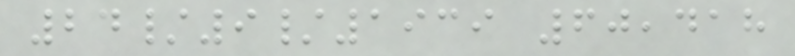24/9/1939 60,418
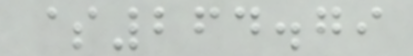$264.79
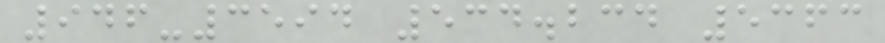946-3594 534.234 5363
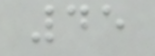45
